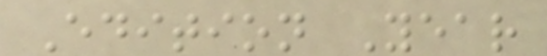Edition Year
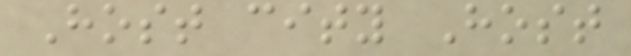Host city Host
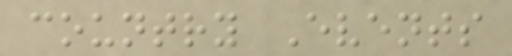country Events
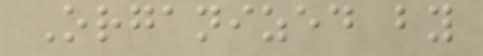Organized by
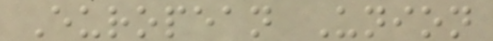European Union
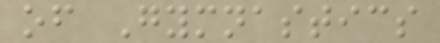of Gymnastics
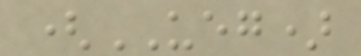(UEG)
